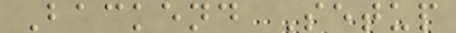Backend Setup
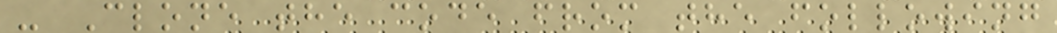- Clone the code from the following
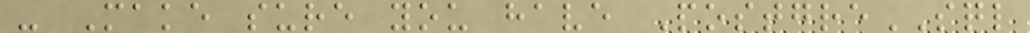- Make sure you have PostgreSQL
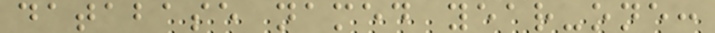database named year-one:
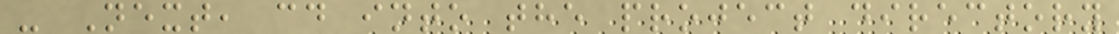- Next, cd into the project directory
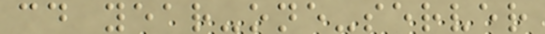cd year-one-server
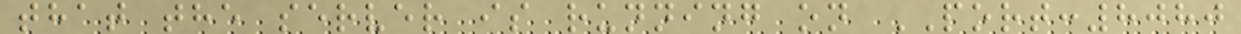that the server is running on PORT:8080
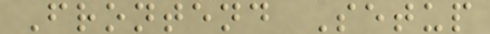Frontend Setup
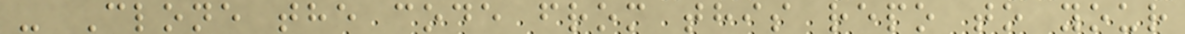- Clone the code from this repo to your
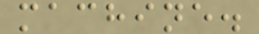machine.
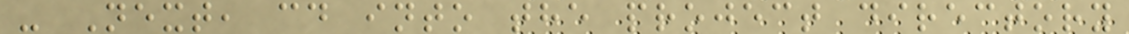- Next, cd into the project directory
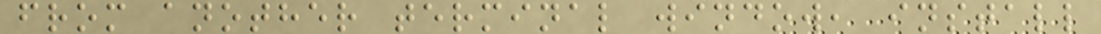from another terminal window, install
